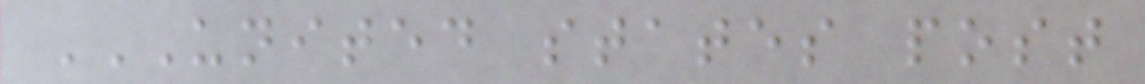UNITED STATES POST
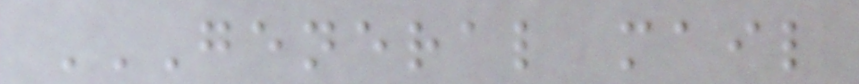GENERAL MAIL
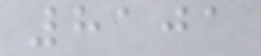8101
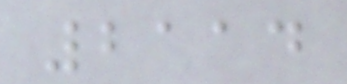2114
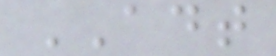ADT
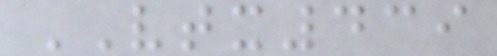VTX439
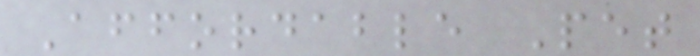Affordable Pet
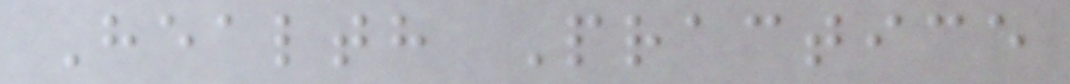Health Practice
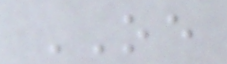OE
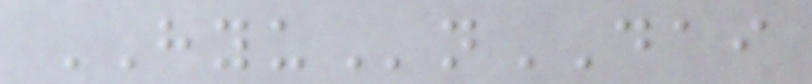HYUnDAI
